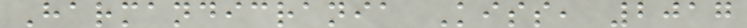Harmandicrania Kiss, 2017
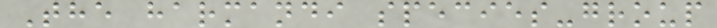The harmandi species-group
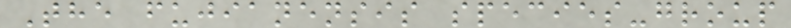The fujianensis species-group
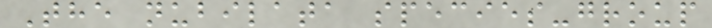The nubilata species-group
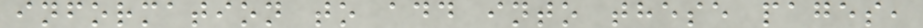information to add into these pages,
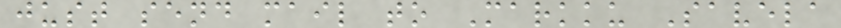just send mail to Markku Savela
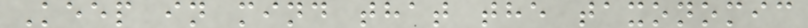Keep in mind that the taxonomic
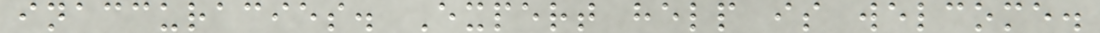inaccuracies. Expert help is welcome.
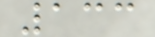133
